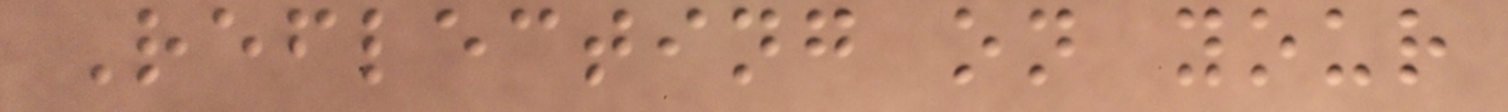Reflecting on your
